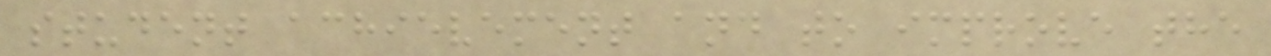student achievement and to improve the
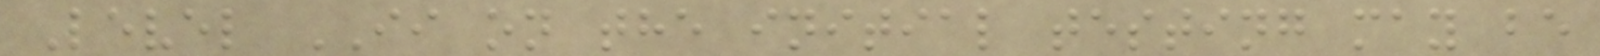Level II on the initial testing may be
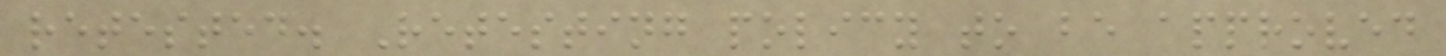retested. Retesting policy to be approved
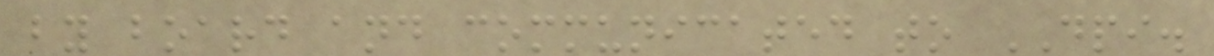by board and communicated to DPI.
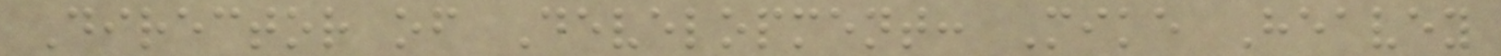Director of Development: Mike Heavey
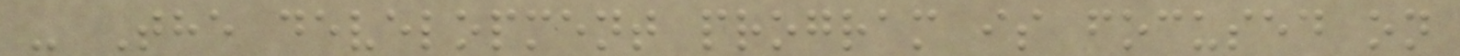- The development program is focused on
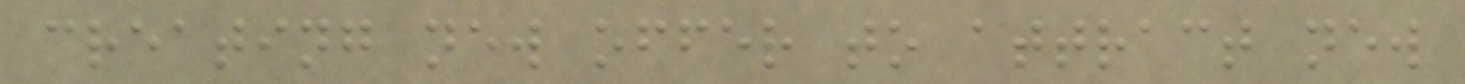creating new offer to attract new
